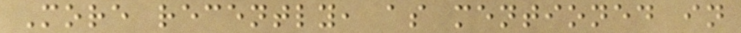More recently, as mentioned in
